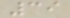39
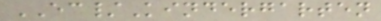EC/Kindergarten
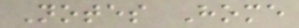Notes Home
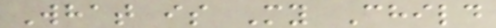What is My Child
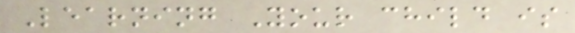Learning Your child is
